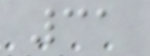31
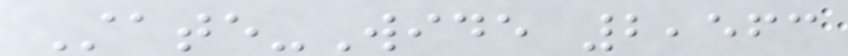State-Wide 2,563
